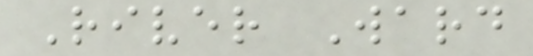River Ward
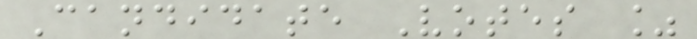Candidate Votes %
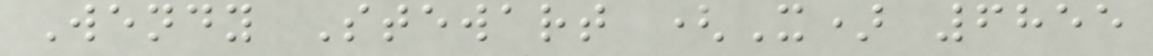Wendy Stewart (X) 6855
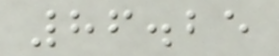86.25
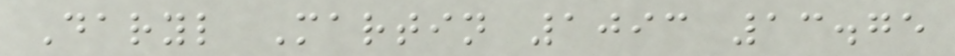Daryl Martin 1093 13.75
